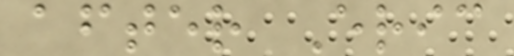after Eric
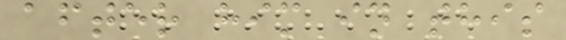after him in this
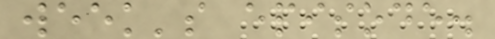week's episode.
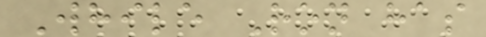While Ron has
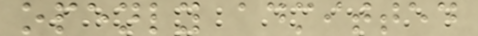openly admitted
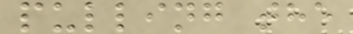pulling the
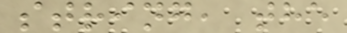string, the
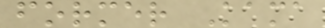former Kama
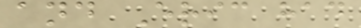and Eric had
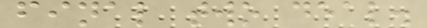final two deal.
